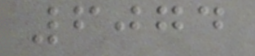6074
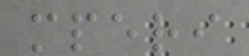mperi
